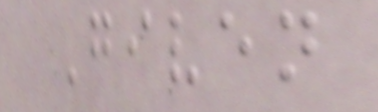Given
